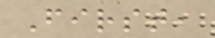First,
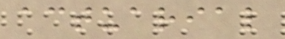actuarial
